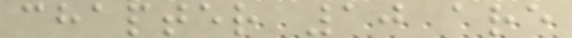chapter 10 are
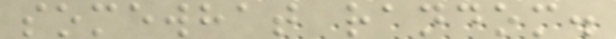somewhat random.
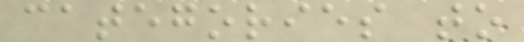categories to
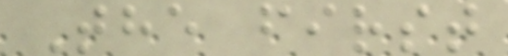The first
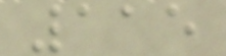115
